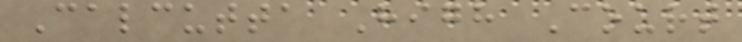Calcutta High Court
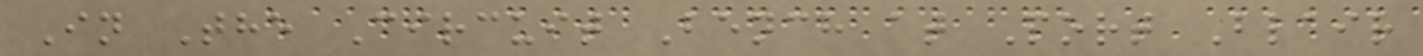In The Circuit Bench at Port Blair
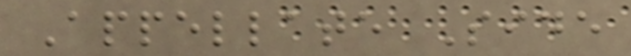Appellate Side
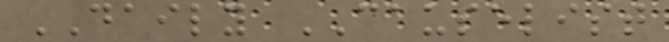DAILY CAUSELIST
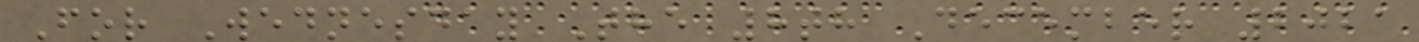For Wednesday The 8th December 2021
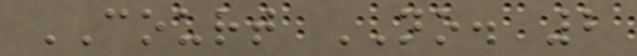COURT NO. 2
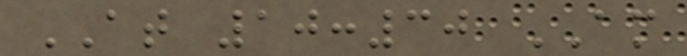AT 10:30 AM
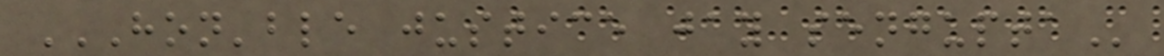HON'BLE JUSTICE JAY SENGUPTA
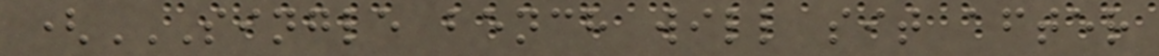(SINGLE BENCH WILL SIT AFTER
